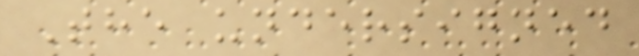The undersigned
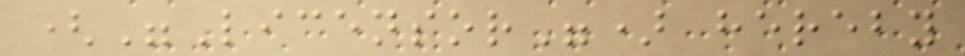("Licensor") hereby
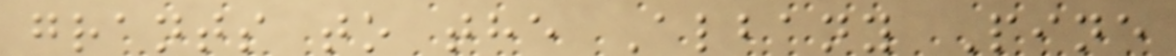grants to the Albany Pine
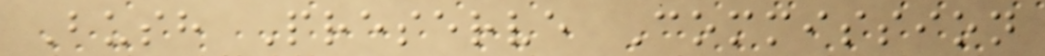Bush Preserve Commission
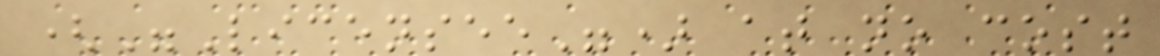("Licensee") at no cost
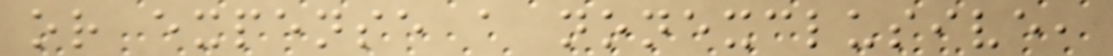or expense a nonexclusive,
